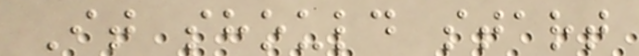It should start
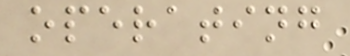operating
